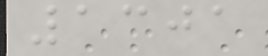1301
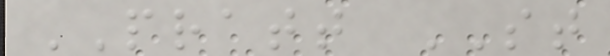PRATT ST
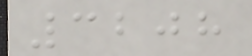3208
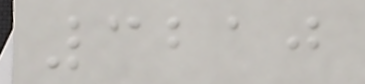3210
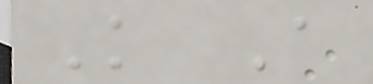K A
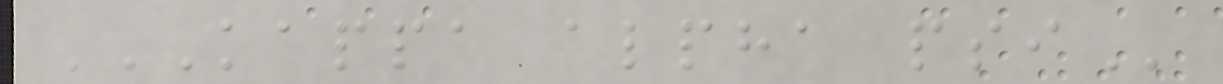KAPPA ALPHA PSI
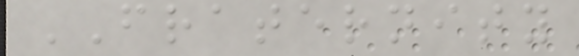FRATERNITY
